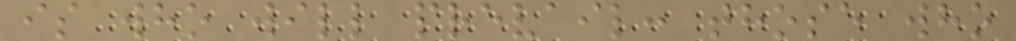is who will prevail: those who
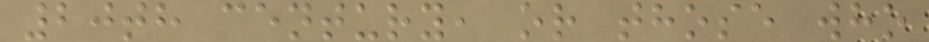20th century, or those who
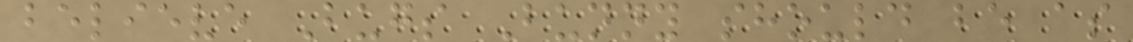believe Bugs Bunny should be as
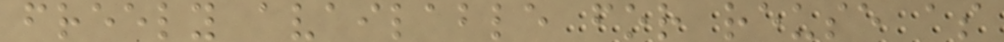freely available for reuse as
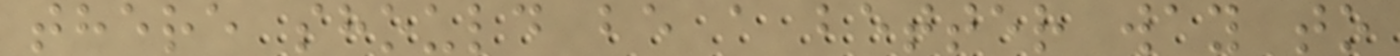there should be a better way to
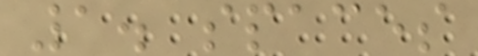1. spaces
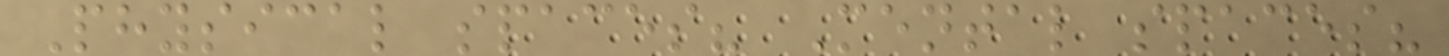Physical spaces? Mental spaces?
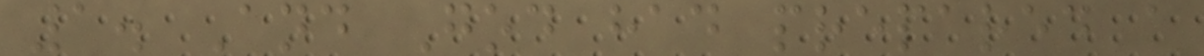1. And God had prepared a
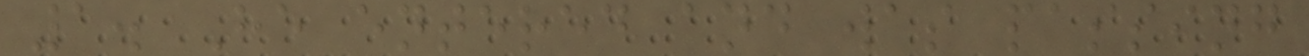1. He entered and was passing
